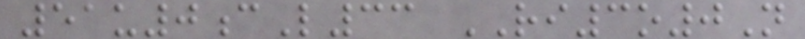51u0cL33 RI3o0N
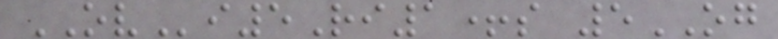OVi5Ri1+s 5OG
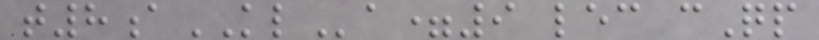t8aKLa=9 lec cQp
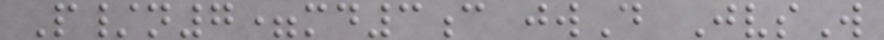P/n7=md3c jwD JvsW
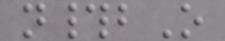n#bO
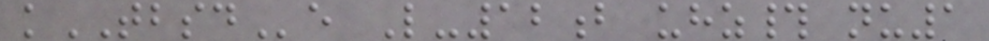kTBSDe L-12b uhz# nu1
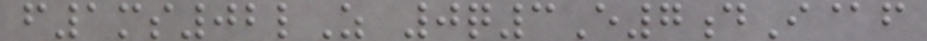f1ms02lZ 0q3E7dI@f
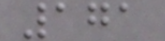171
